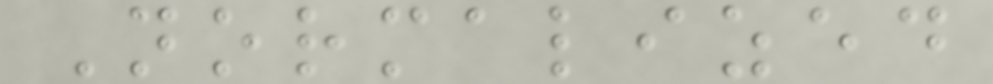Normalized
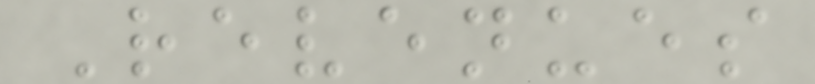Revenues
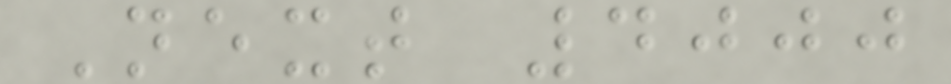Next 4000
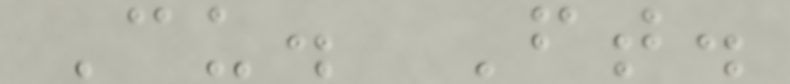Cu. Ft.
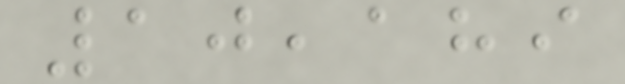10,189
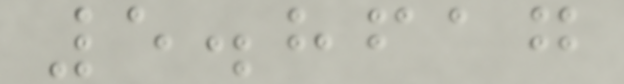5.8617
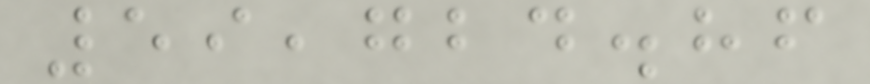59,724.86
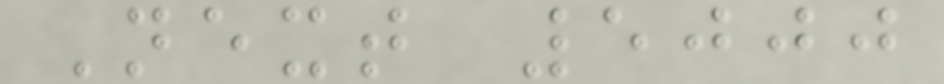Next 5000
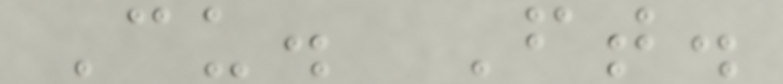Cu. Ft.
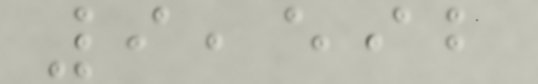9,592
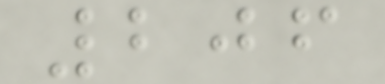206
